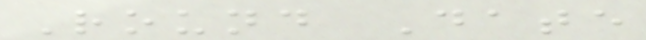Round Date
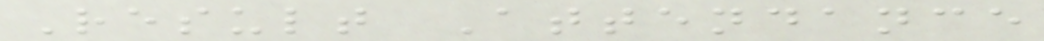Result Attendance
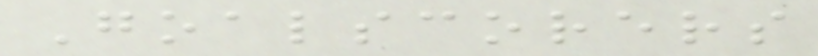Goalscorers
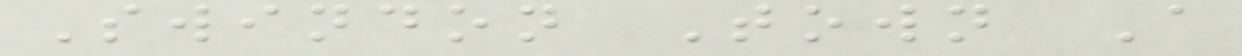Swindon Town A
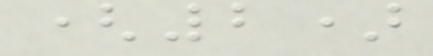(2)
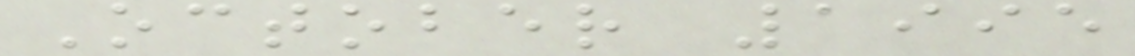October 1995
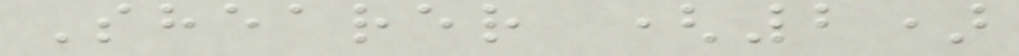Shearer (2)
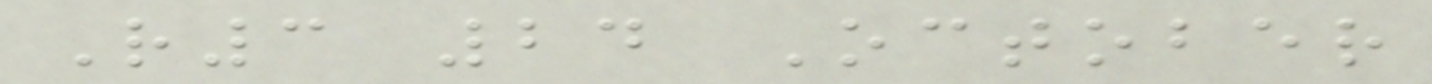R3 24 October
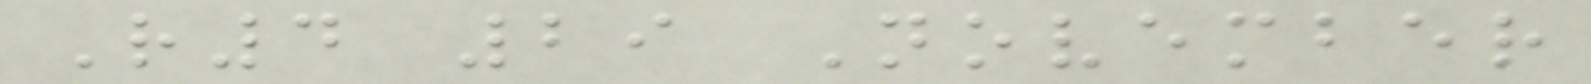R4 29 November
